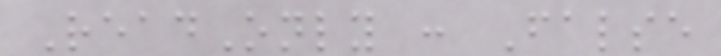ReadOnly : False
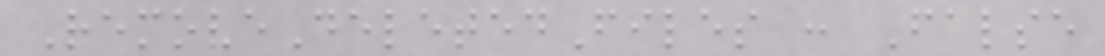RemoveDeletedFiles : False
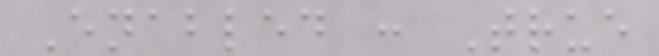Enabled : True
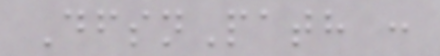DfsnPath :
